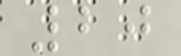20
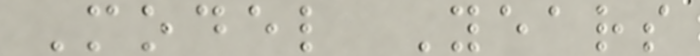Model Years
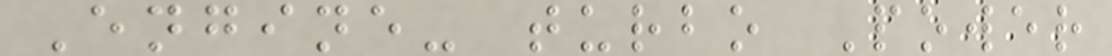Engine- turbo Power
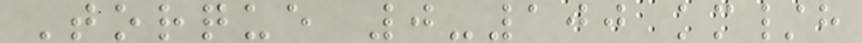Torque 0-100 km/h
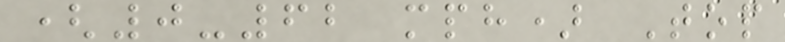(0-62 mph) Top
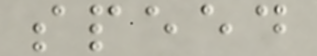speed
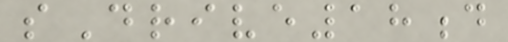sDrive18d
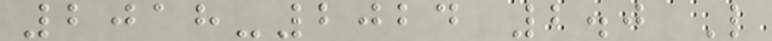2018-2024 2.0 L
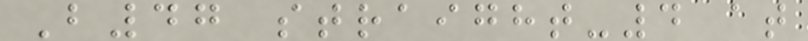B47 straight-4 at
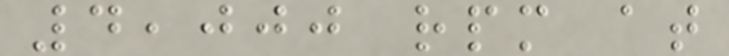4,000 rpm at
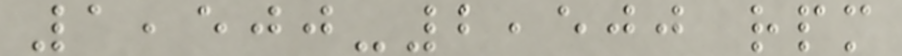1,500-2,500 rpm
